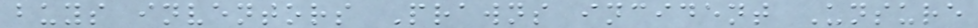buys inventors Prawns incident Unsure
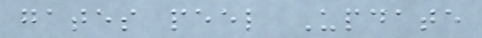gates peel Update
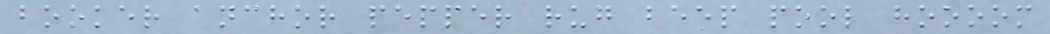booker anchor pepper rug beep pool hoooom
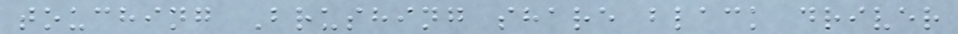touching Brushing share black driver
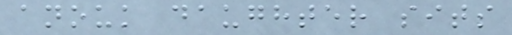anouk daughter sits
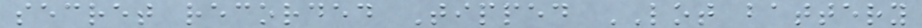secret recorded Tipped LOT battery
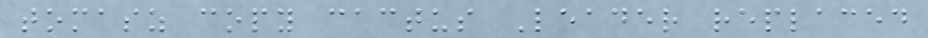tomasz copy cactus Leader replaced
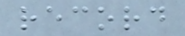record
